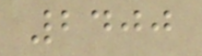2400
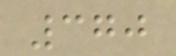370
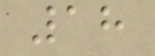18
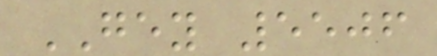GEY 5506
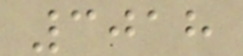3018
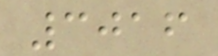3016
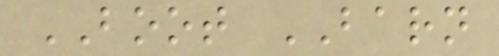BOOT BARN
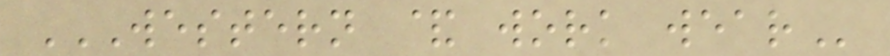WESTERN & WORK WEAR
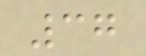37
